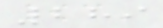289
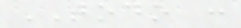TODO :
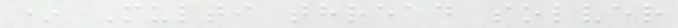* Multi thread solver
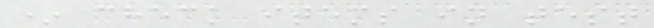* check items in test
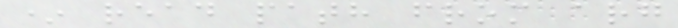* read path from arg
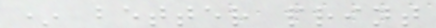* better print
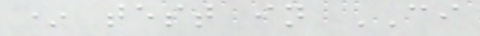* test in CI
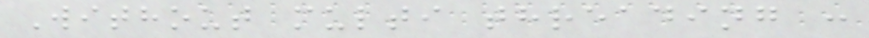Without multi threading :
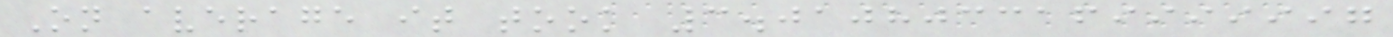On average it took 3.0108033169999997
